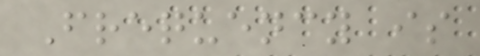Frequency is
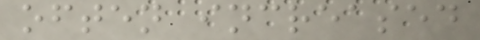often increased
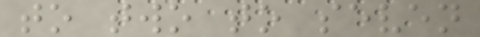to two to seven
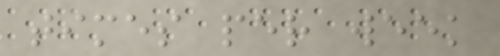times per week
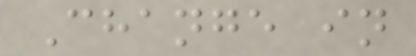Change in
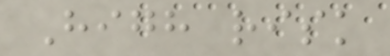High risk
